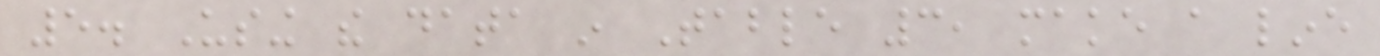5. Using the data in Table 3, make a line
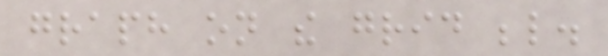graph on the grid below.
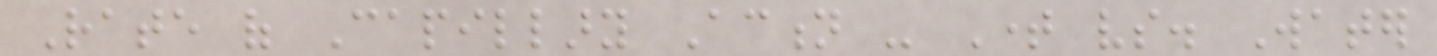Rate of Capillary Action - Time vs. Water
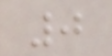0
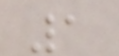1
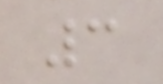3
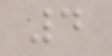4
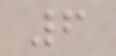6
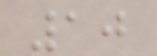10
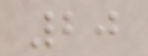20
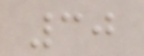30
